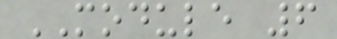MODULE 6
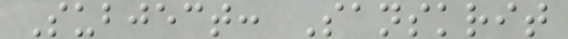Subject: Sanskrit
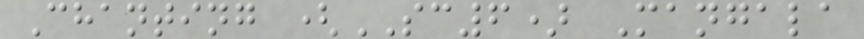Chanting (SC6) Mangala
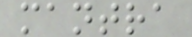mantra
